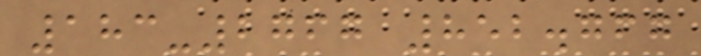183-2767 852.767
